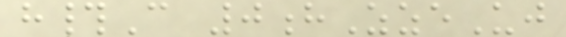h#C 0hZzeUj
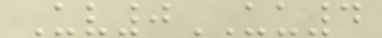Uv0UU4
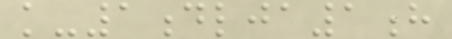k-1dlja1h
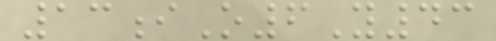13iO6Y43
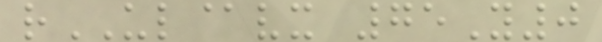rUL@vx 75Y0
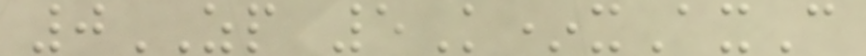0ZP 5K*xAxC
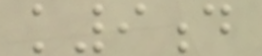k9d
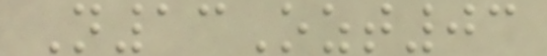N13Ozt03
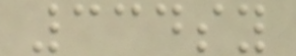334sy
